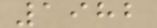1982
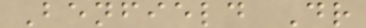Benfield Dr
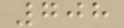708
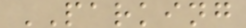PARKING
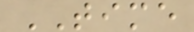TIME
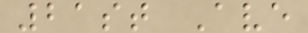21st Ave
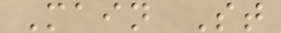Main St
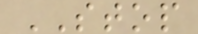STOP
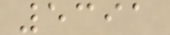5391
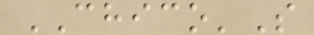CHICO'S
